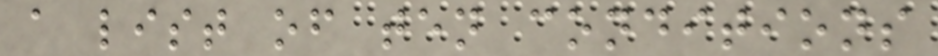a list of ten conditions
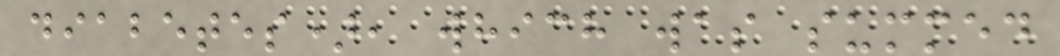diabetes), which was summed
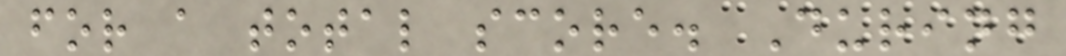for a total score. During
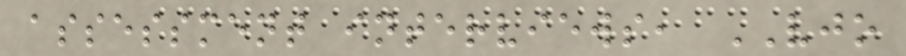assessment interviews, VJO
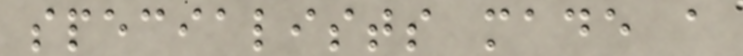specialists made a
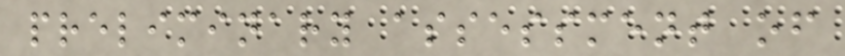preliminary assessment of
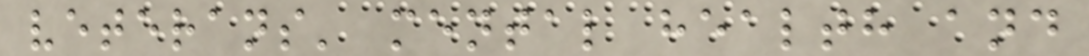veterans' mental health and
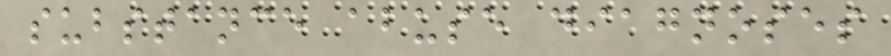substance abuse diagnoses
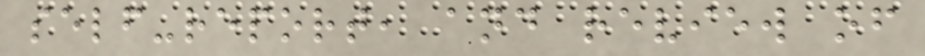self-report, and review of
